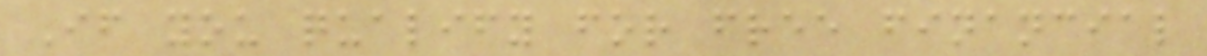If you qualify for free financial
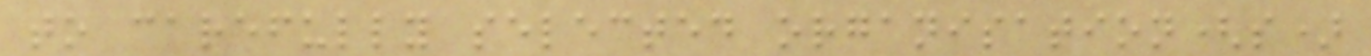to carefully selected organisation(s)
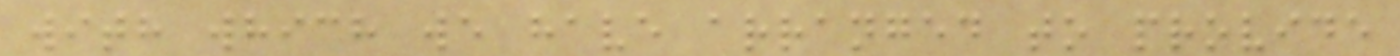with which we have arranged to provide
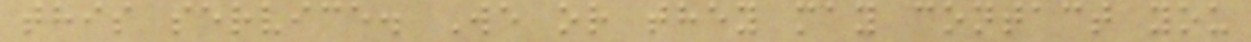this service. We or they may contact you
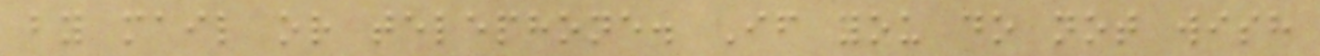by mail or telephone. If you do not wish
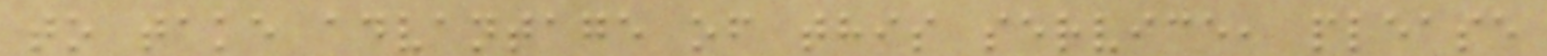to take advantage of this service, please
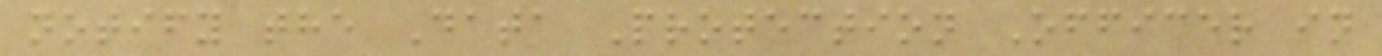notify the Data Protection Officer in
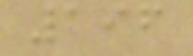196
